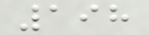198
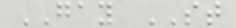GAY ST
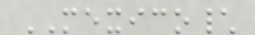MEXICO\
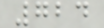724
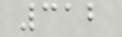312
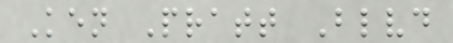Ken Pratt Blvd
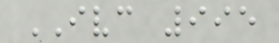IVC 995
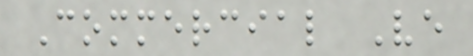Commercial Ve
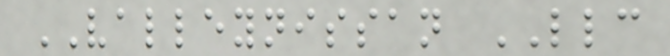VALLEYNISSAN LLC
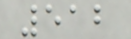512
